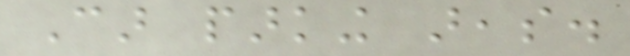Car parking areas.
